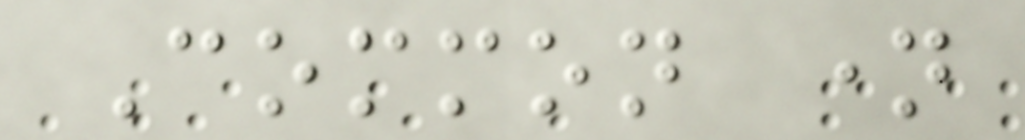Common name
